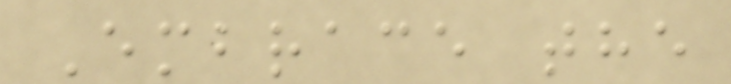Embrace the
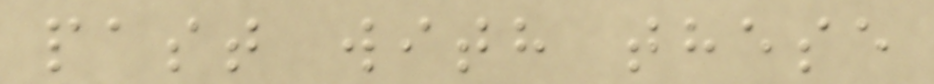past with these
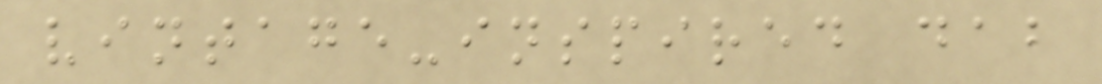vintage-inspired dab
